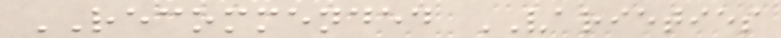RECOMMENDED VARIETIES
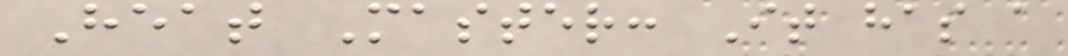Heat Master: It has a
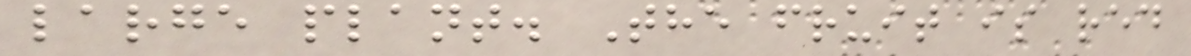large plant. The fruit is red
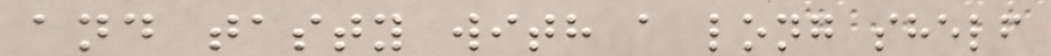and tasty with a long shelf
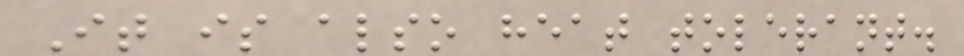It is also heat tolerant.
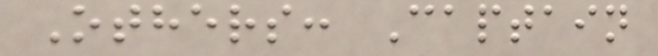Others: Captain
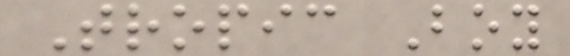Tropic Boy
